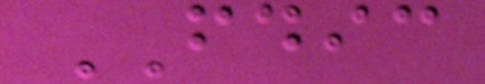FDIC
